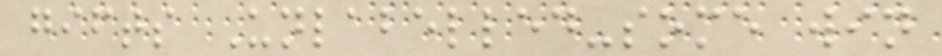gifts Unlabelled-some win
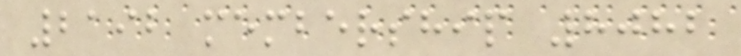2192 membership 8082
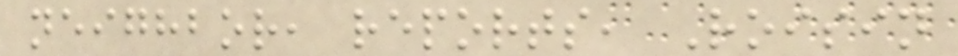neighbor, reports, Roisin
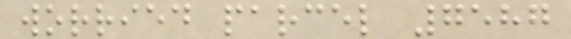worried parcel 7587
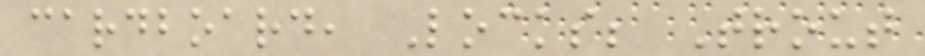cardboard, Locks; Trout
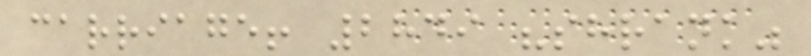carriage! 2849 "shrank"
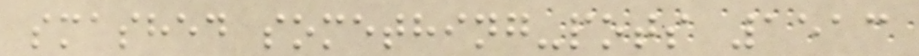smashed something-pots 1513
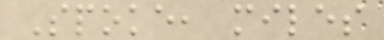Spoke, miles
